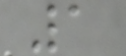1
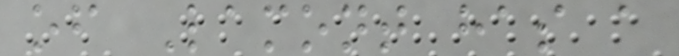of Lamont has a
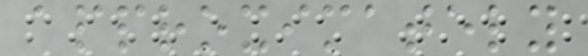approximately
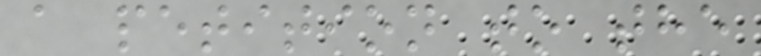a petition to the
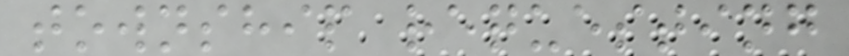township requesting
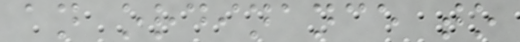an ordinance to
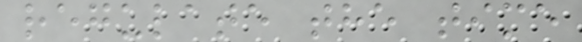regulate the time
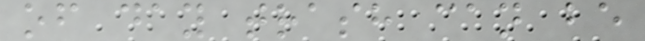of day trash can be
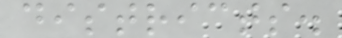districts.
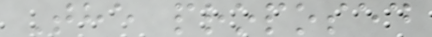The proposed
